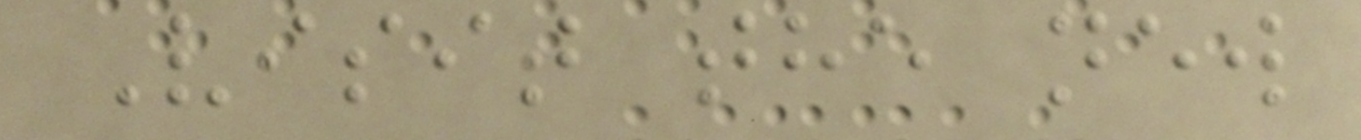Visit the new
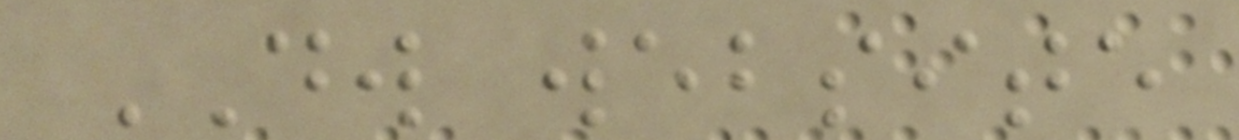DW website
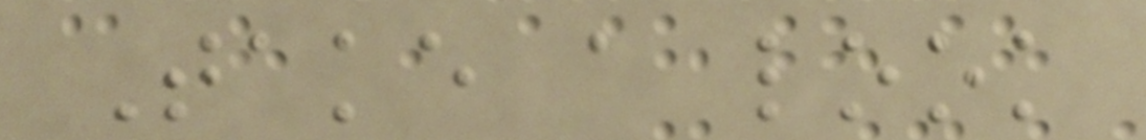Take a look
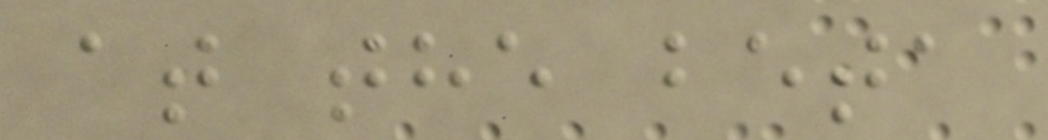at the beta
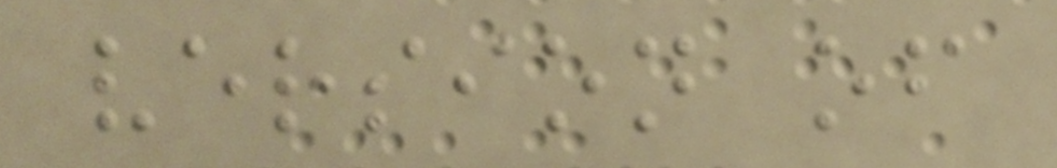version of
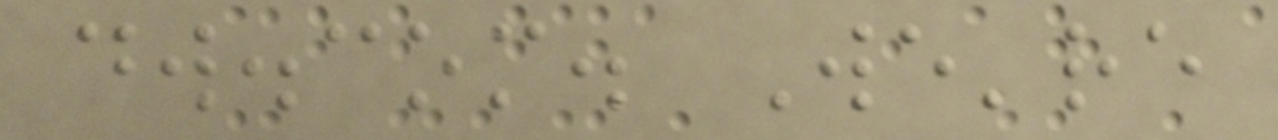dw.com. We're
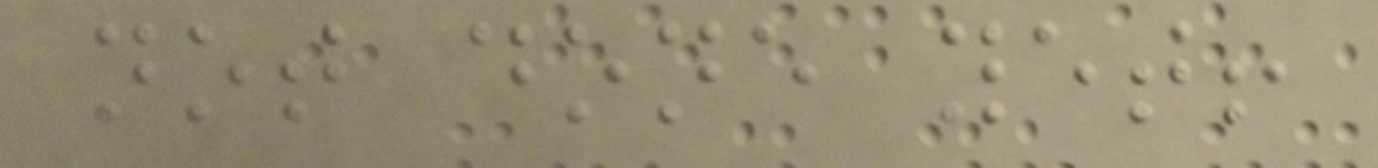not done yet!
